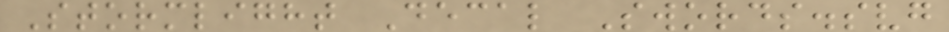Stormlight Decal Swords.svg
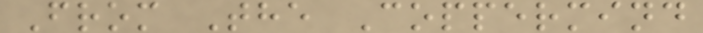From The Coppermind
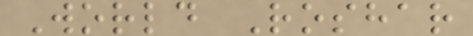World Roshar
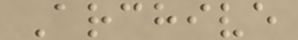Archive
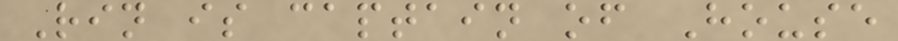Rin is captain of House
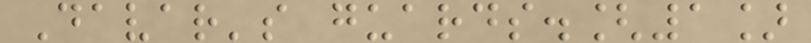Davar's guards.[1]
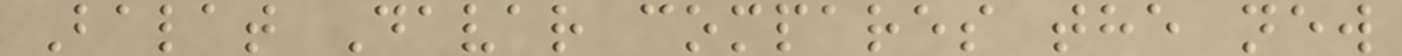Balat Davar compares the new
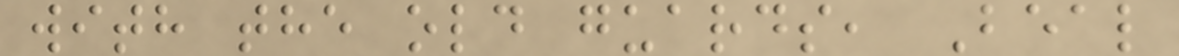with the old guards, Beal
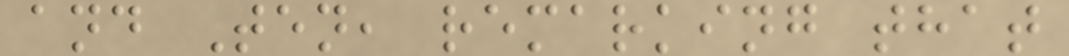and Ten, remarking that
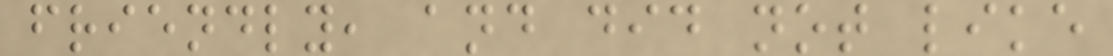friendly, and did not like
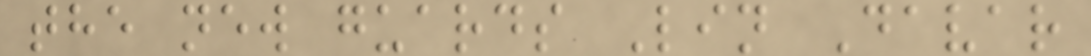the new guards Lin Davar
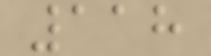118
